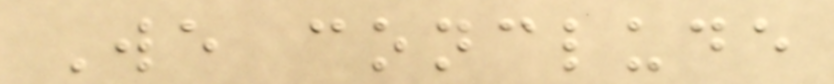We conclude
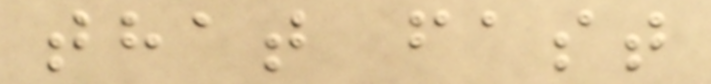that fast
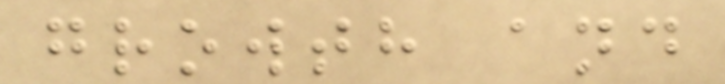growth and
